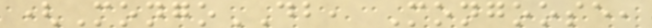(MongoDB, Mongoose,
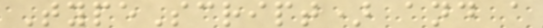TypeScript) and a
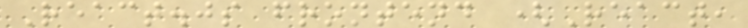React.js frontend (React,
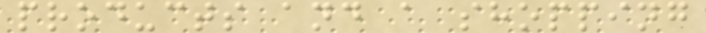products and a shopping
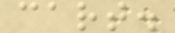cart.
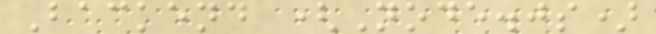Backend (Node.js)
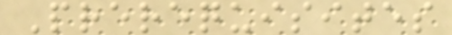Prerequisites
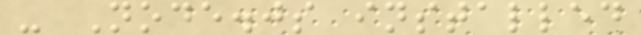- Node.js installed
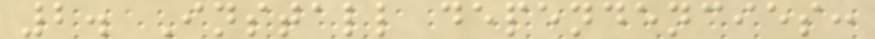2. Install dependencies:
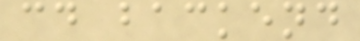cd backend
